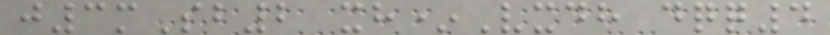j3mSb2 xh*Vxdh dqq4
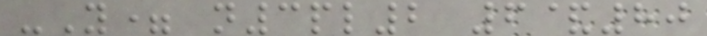-Y= n3pl2 6&80
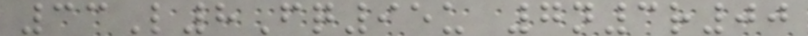33L8Fq95u 7n3r00
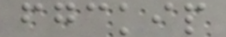fgckip
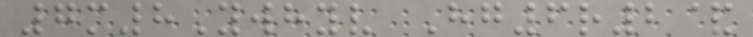7m8Ywhyv Hg6r2&
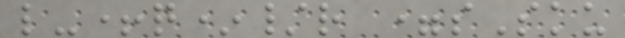l-+q*/r =sSku
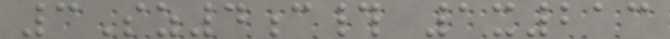3Sz4c# 1x213
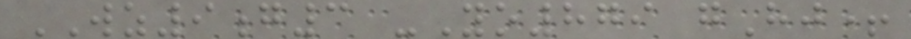WZ9g3 -Yo879 gHj+
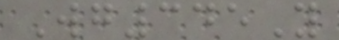Wg345Y
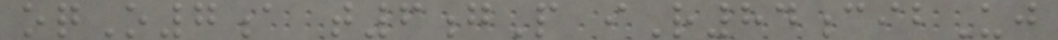oqO7a t6gP iR84cibUj
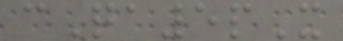cQa5pX
